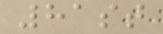81st
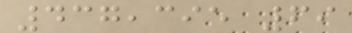437,395 69
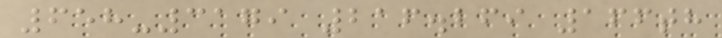658-3179 216.269 166th
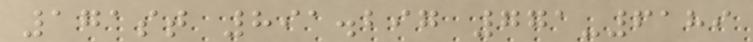171st 891.297 771-6189
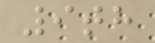9th
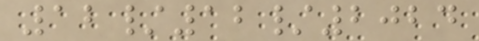12/12/2024
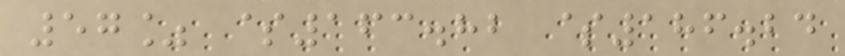57% $163.82 $186.24
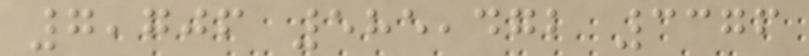7,706 585,472 3376
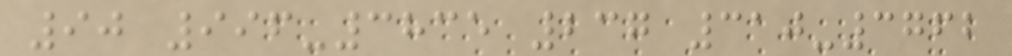90 996-3835 237 310-3762
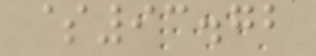$93.72
